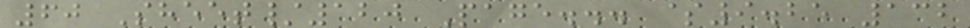60 Sheet/120 Page... $9.25 132
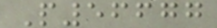P56677
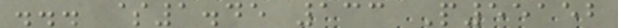... $1.45 133 P55152
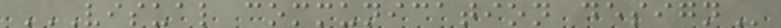VISUAL COMMUNICATION DESIGN
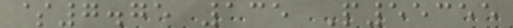$7.75 135 P55355
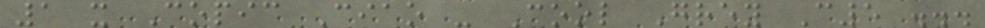1 x Copic Ciao - Cool Grey C5 ...
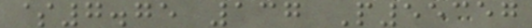$7.75 137 P55357
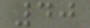40
